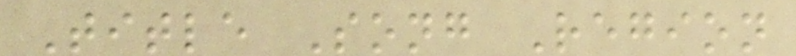Title Song Region
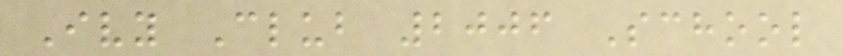Ivy Club 2006 School
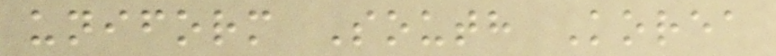uniform South Korea
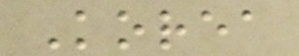Korea
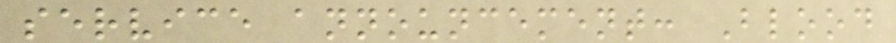service announcement: Blood
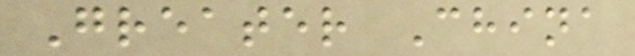Greater China
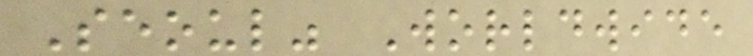Seoul" Worldwide
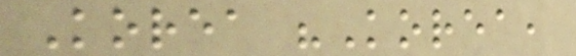Korea "Korea,
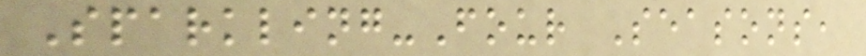Sparkling-Four Seasons,
